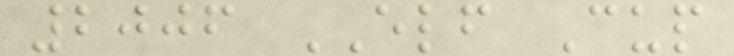2006 ELF Cup
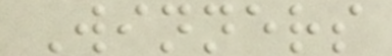Winners
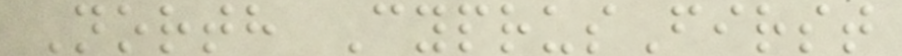North CyprusFirst
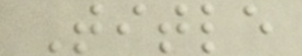Title
